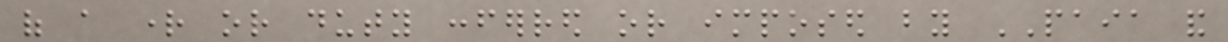of a right or duty conferred or imposed by PAIA and
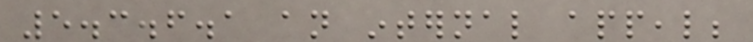5.3.6.1 an internal appeal;
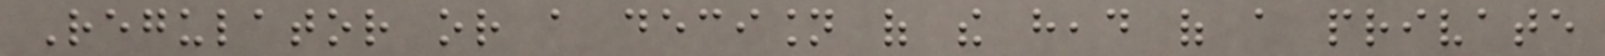Regulator or a decision of the head of a private
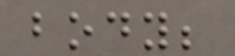body;
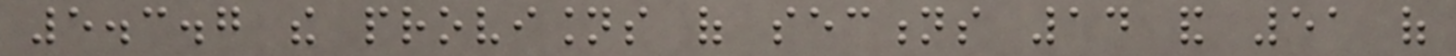5.3.7 the provisions of sections 14 and 51 of
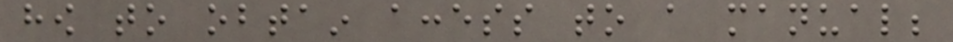how to obtain access to a manual;
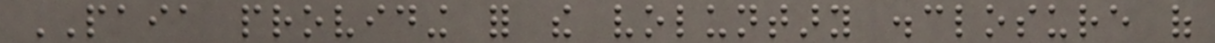PAIA providing for the voluntary disclosure of
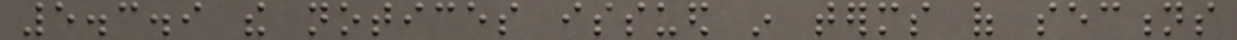5.3.9 the notices issued in terms of sections
